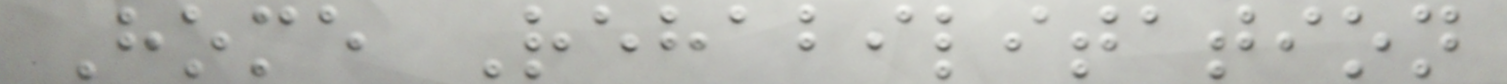Home Rehabilitation
